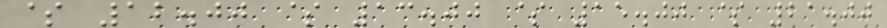$ 12.00 $ 13.00 $ 15.00 $ 21.00
